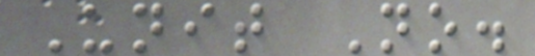Unit No.
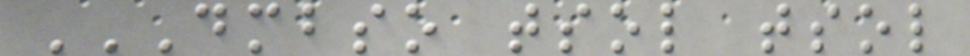DMBSO TSOL TSOL
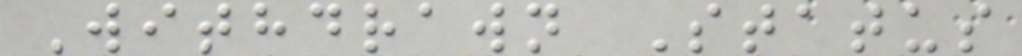Withdrawn Status
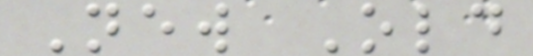New Old
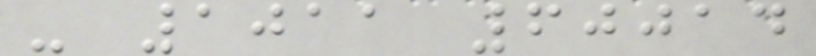- 1011 60014
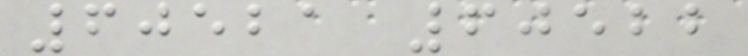60521 60522
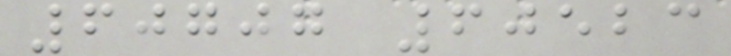60707 60523
